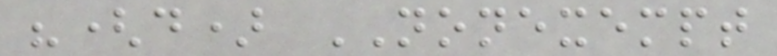"(d) NONEXEMPT
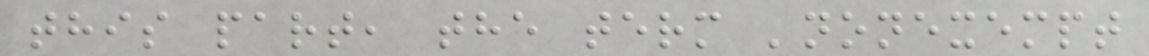this part, the term 'nonexempt
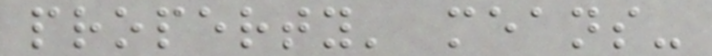property' means-
